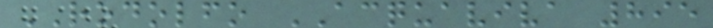RODOLFO ACQUAVIVA 895
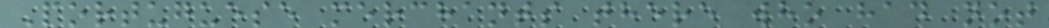Portuguese merchants there who had not
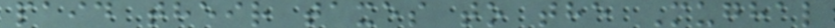paid their taxes to the Mughal
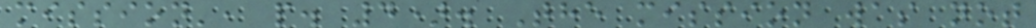mission', p. 4). The mission was not
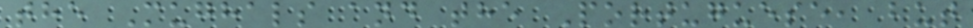the Mughals and the Portuguese, but
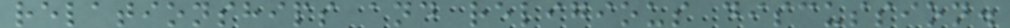relationships and religious discussion.
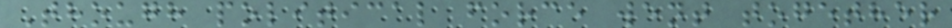Though political force went together
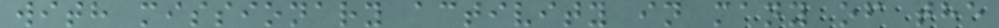with missionary activity in many of the
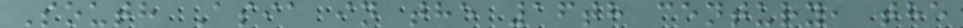South Asia in the 16th century, the
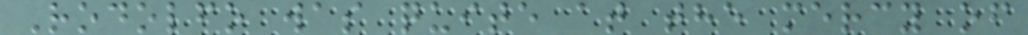Rodolfo was quite at the mercy of
